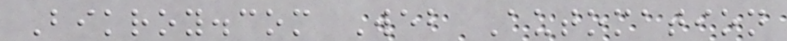Bikroy.com Web Automation
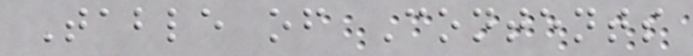Table of Contents
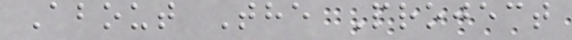About The Project
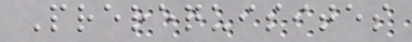Prerequisites
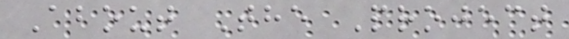About The Project
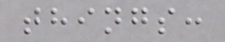things:
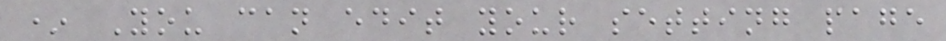* You can edit your setting page
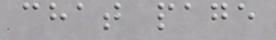chat page
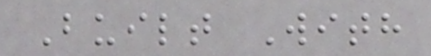Built With
